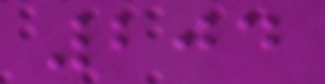204
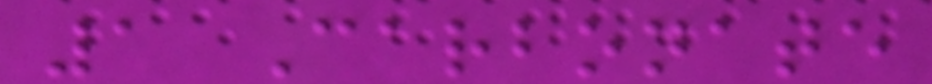1 Carbonate
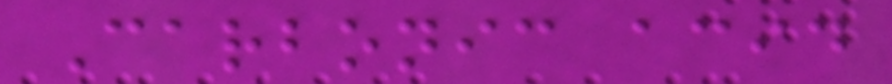Carbonic acid
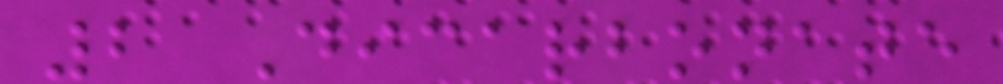2 Dicarbonate
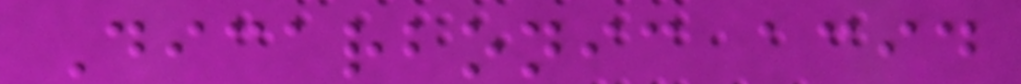Dicarbonic acid
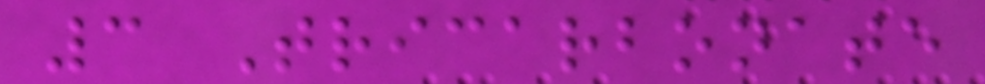3 Tricarbonate
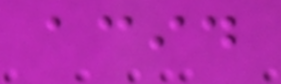acid
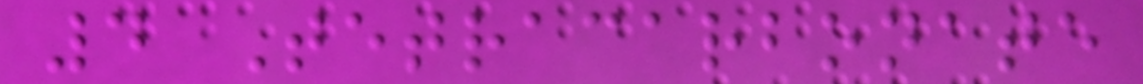4 Tetracarbonate
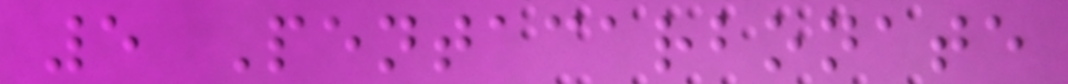5 Pentacarbonate
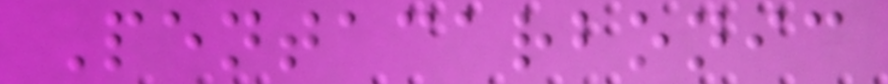Pentacarbonic
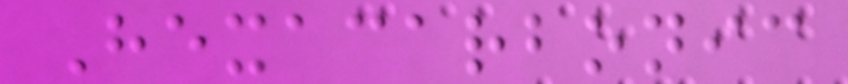Hexacarbonic
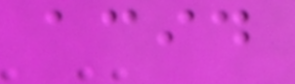acid
